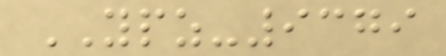YPZ-9379
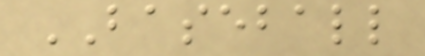BASEBALL
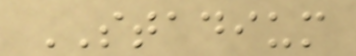STADIUM
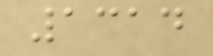1314
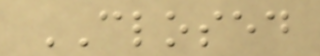CLOSED
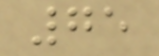75
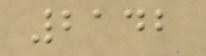2142
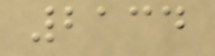2134
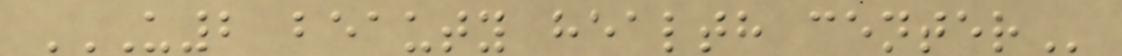U2 BEAUTY HEALTH CENTER
